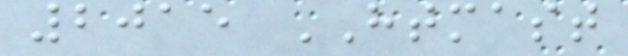2015 HTMAST
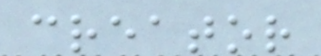creator
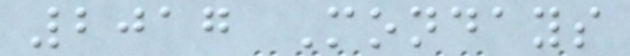2017 Mondays
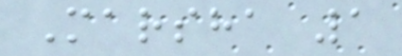Marsha 1
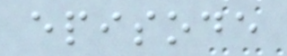episode
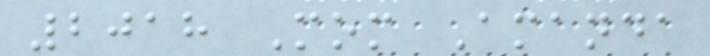2018 Mom Amanda
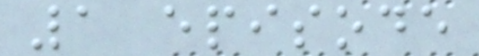1 episode
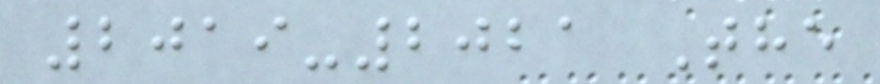2019-2021 The
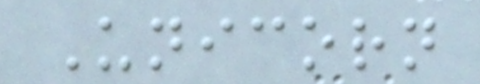Unicorn
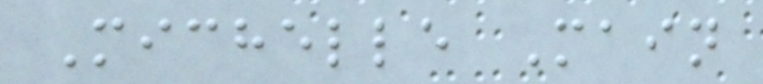Michelle Main
